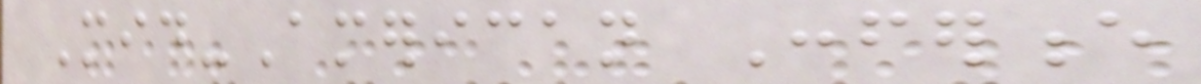Mid-American Conference
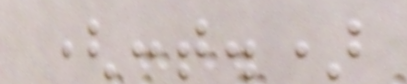(cont.)
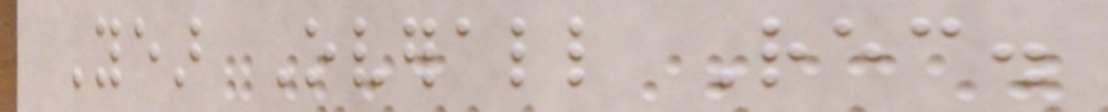Year Overall Rec.
